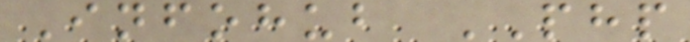Infohub PHP
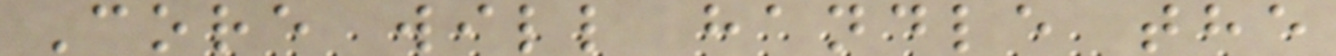Core will handle the
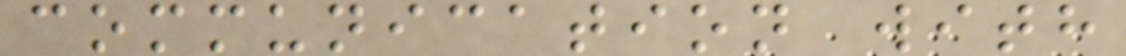communication with
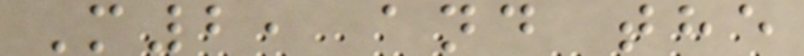M2, and the
